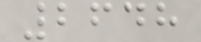2648
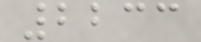2233
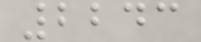2243
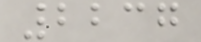2237
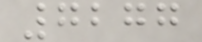7277
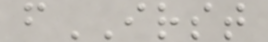fIRST
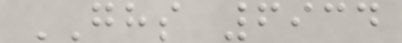GHS 6934
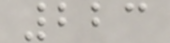223
